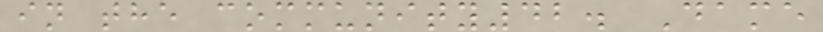in the community42. Dame
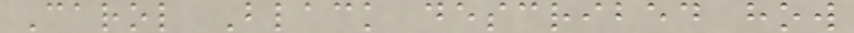Carol Black described how
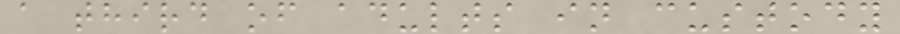a third of adults in custody
